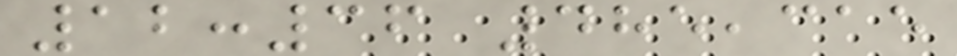12:36 485,315
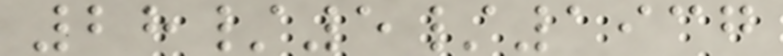28/5/1937
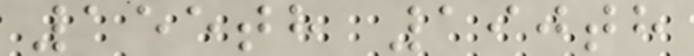155th 190th
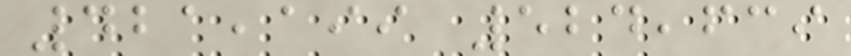421,199 524,639
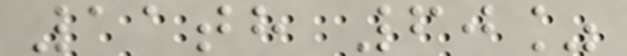11th 60%
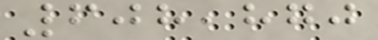608,870
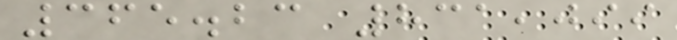365.23 831,099
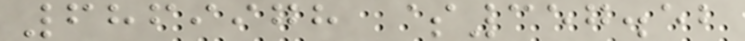6869978 $357.52
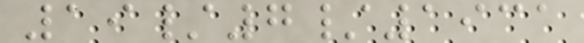19/7/1931
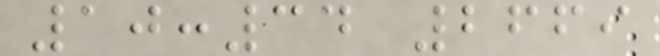10:34 2669
